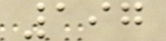197
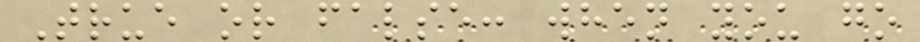True or false: when you go
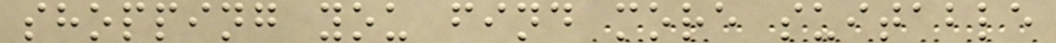shopping you find more suitable
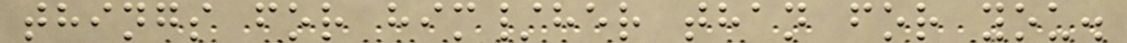things for him/her than for you.
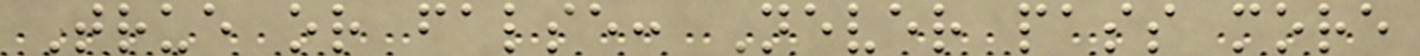True or false: Never pass more
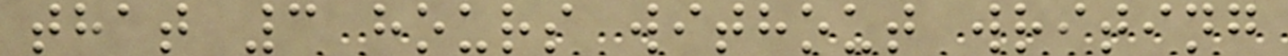that 3 hours without writing
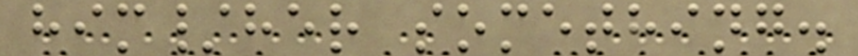him/her something.
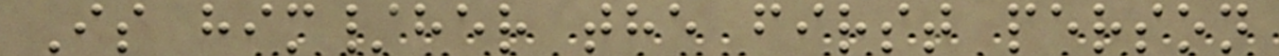Is him/her the first person
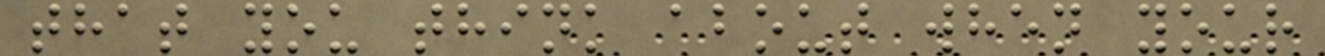that you think about when your
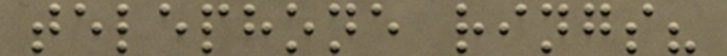telephone rings?
